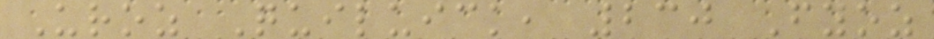Uroz Quiluick, 230 Fyoz
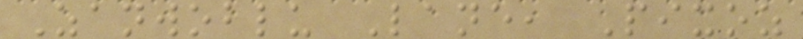Zanwoblu Lane, Pixoz
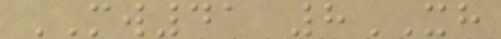MW41 8XH
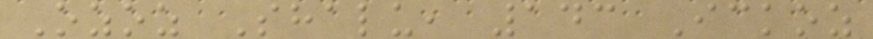Ozoz Shalu, 143 Ickoz
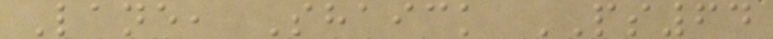Lane, Shaick PS64
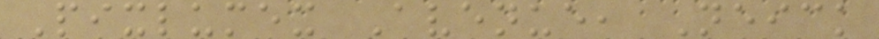Pixlumex Avenue, Neick
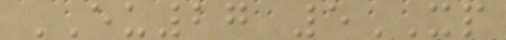EU27 5XP
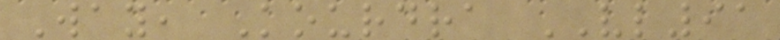Way, Kourdra VL91
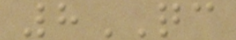8QC
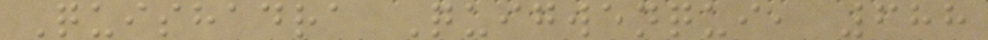Quishadra Quigwenqui, 688
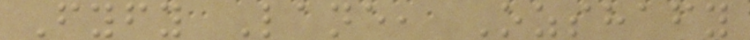Fyfy Lane, Ozshafy
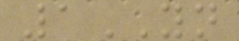1YN
